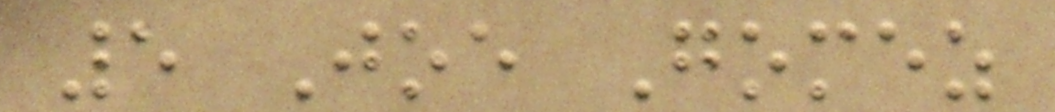5 Joe Gomez
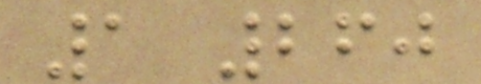1 260
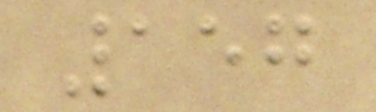157
